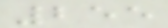255
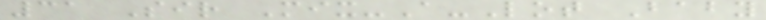31 Sir Mix-A-Lot Baby
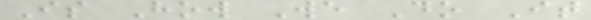Is How We Do It
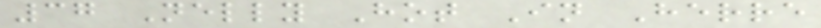37 Nelly Hot In Herre
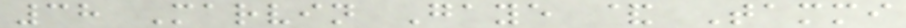38 Marvin Gaye & Tammi
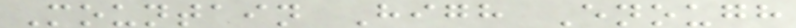Mountain High Enough
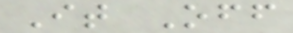It Off
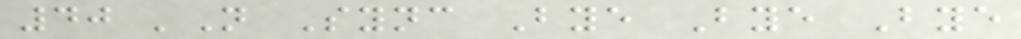40 'N Sync Bye Bye Bye
